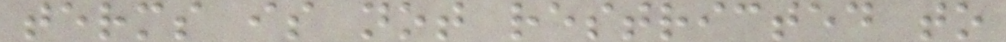terms is not restricted to
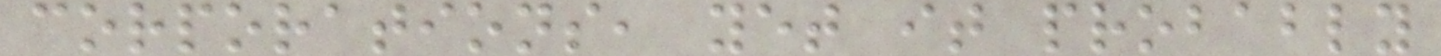corporations, yet it probably
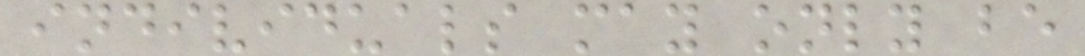individuals may only be
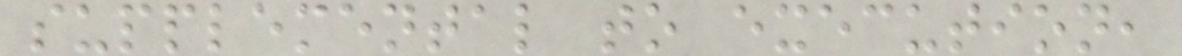supplemental to execution,
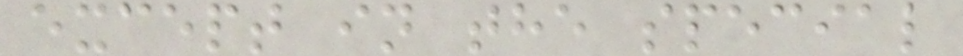except in the special
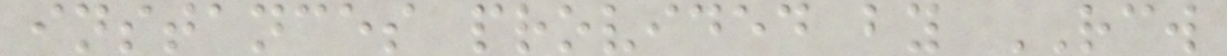instances provided by RCW
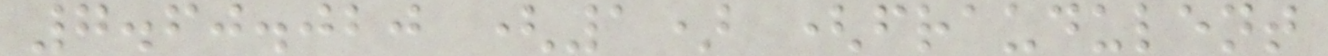7.60.020 (1) (fraudulent
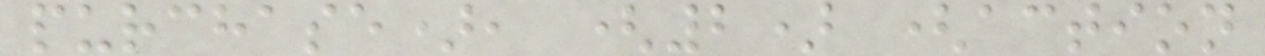purchase), (2) (action
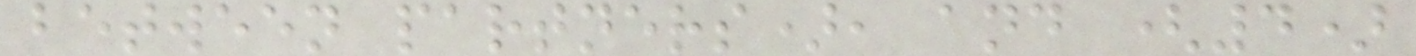between partners), and (4)
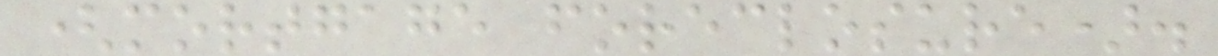(mortgage foreclosure).
